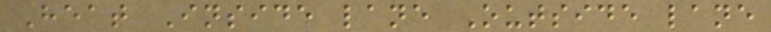Heat Inside lane Outside lane
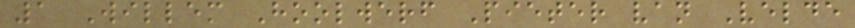1 Willem Hoolwerf Pieter van Velde
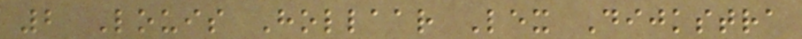2 Louis Hollaar Lex Dijkstra
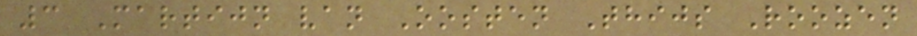3 Martijn van Oosten Thijs Roozen
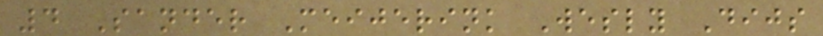4 Sander Meijerink Wesly Dijs
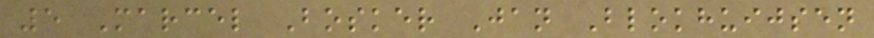5 Marcel Bosker Jan Blokhuijsen
